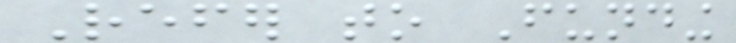Refer to Funding
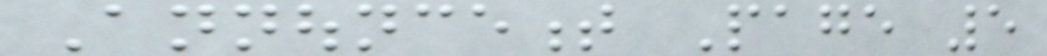Announcement Page 5
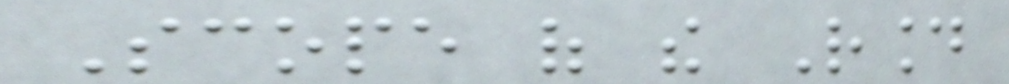Scope of the Round
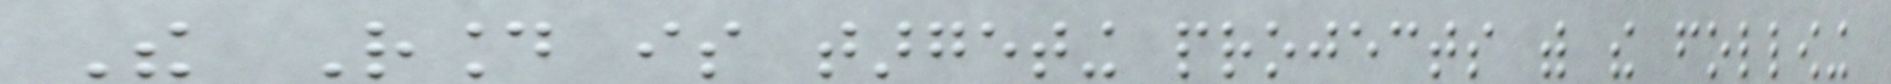The Round is targeting projects with the following
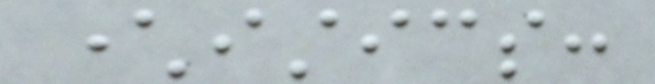characteristics:
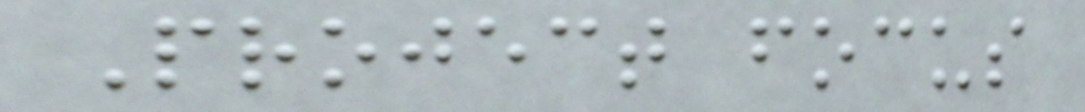Project focus
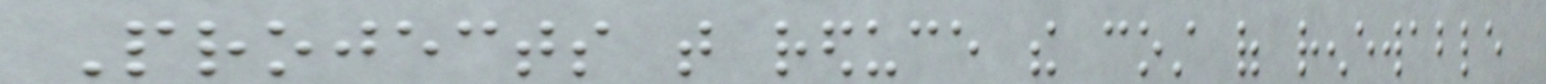Projects that reduce the cost of renewable
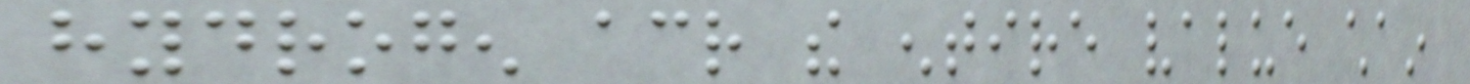hydrogen across the entire value chain
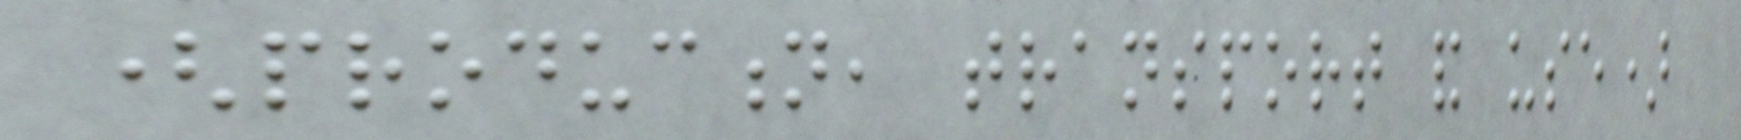(production, transport and use)
